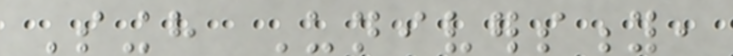Singh University,
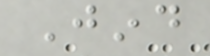Jind
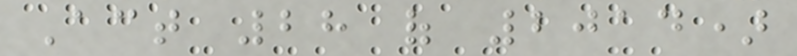Act 28 of 2014)
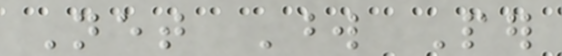Net Word Per
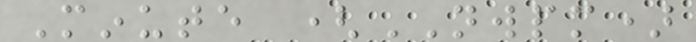Minute (NWPM)
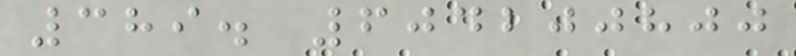389. 604200800
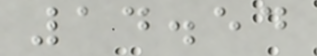14.54
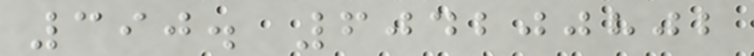390. 604200802
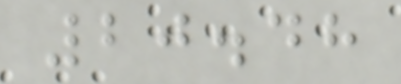20.48
